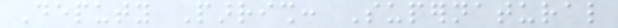Deputy Parrish: Supernatural
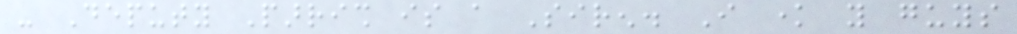- Deputy Parrish is a Siren. I know you guys
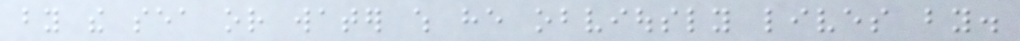by the sea or water which he obviously lives by.
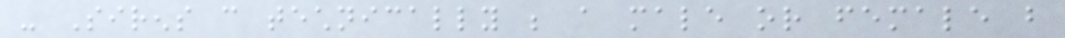- Sirens can technically be a male or female but
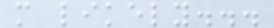more likely...
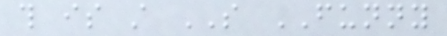this is still SO FUNNY
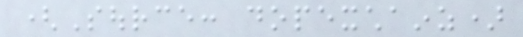(Source: dopexchainz)
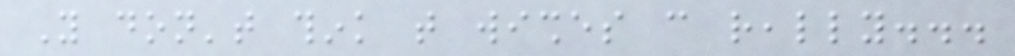You don't think that wishes can really...
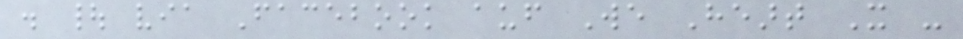. | via Facebook auf We Heart It -
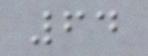64
